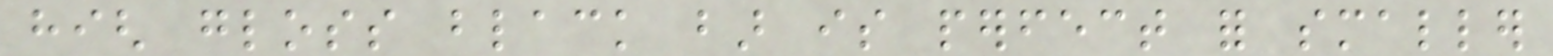high gloss black bar is perfect for smaller
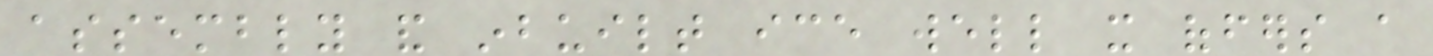assembly and inbuilt ice well it offers a
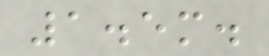1.5m.
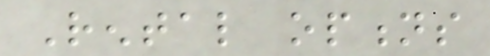Rental options
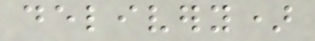delivery)
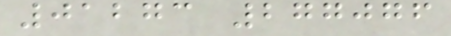01273 277076
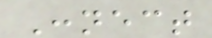Connect
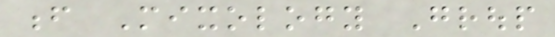f Mixology Group
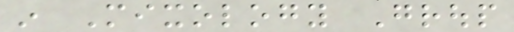in Mixology Group
